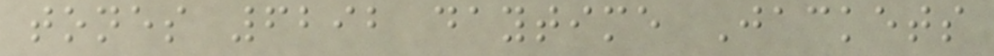tones 6292 daytime Jackets
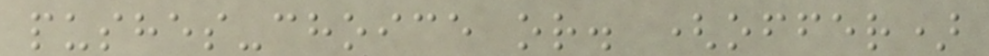pushes-choice or. (offer)
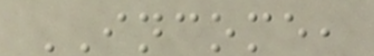INCOME,
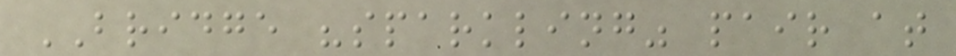BRIDGE "sparkling" pair at
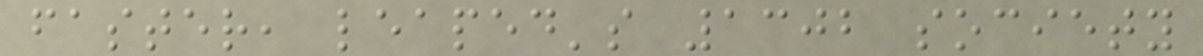faster, leaped's 1302 society
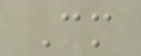Cm
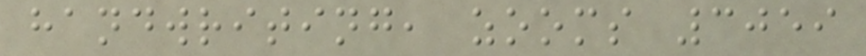handwriting, zooms 3059
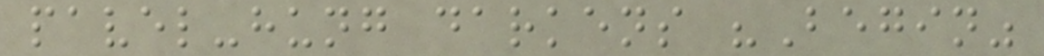pavel-hung darkens "Begin"
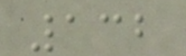132
